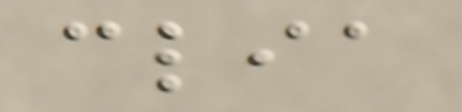clia
